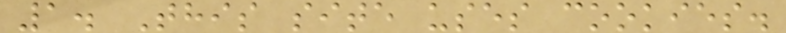1. This site uses cookies.
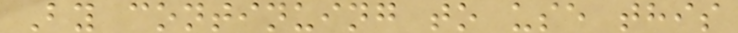By continuing to use this
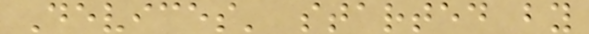Devices' started by
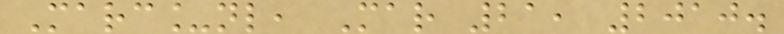Marc_nl, Mar 21, 2010.
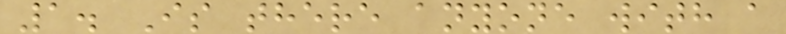1. Is there anyone with a
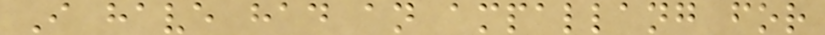I have had an ampallang for
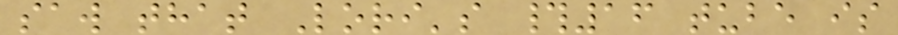saw that Lori's #16 tube is
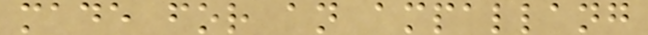made for an ampallang
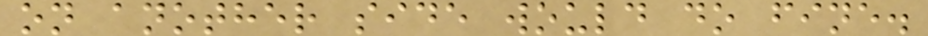on another side would do fine.
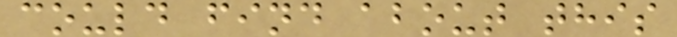could find about this
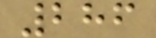286
